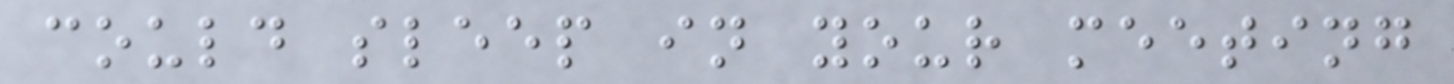could sleep in your meeting
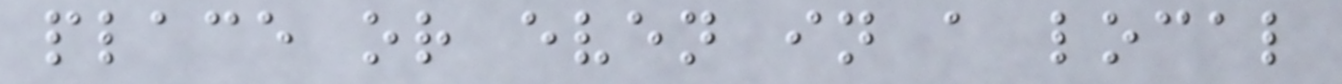place or even in a local
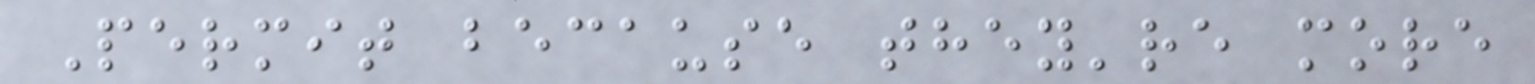Permit because they're more
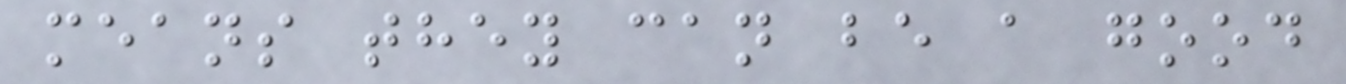means they can be a good
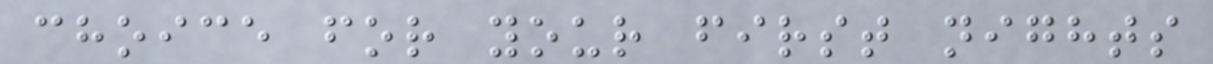choice for your first nights
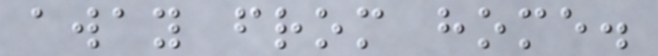away from home.
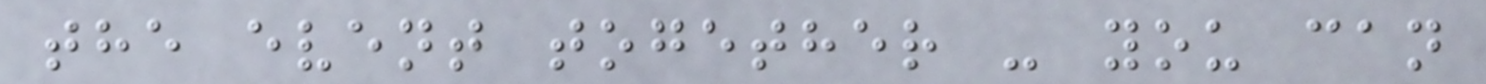the event together - you can
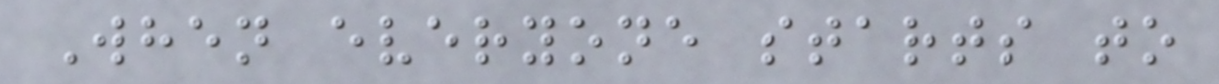When everyone starts to
